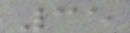35
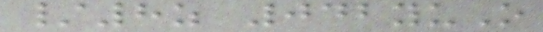/8z 042yuO
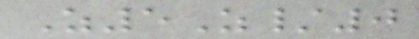Z5Z/0
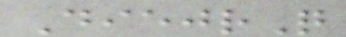DiejrQ
